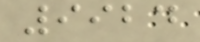9924
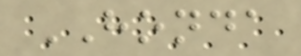HONDA
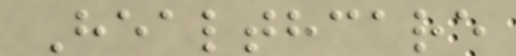Healthcare
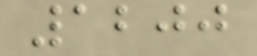1200
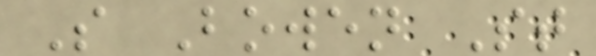S Bowen St
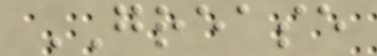GREASE
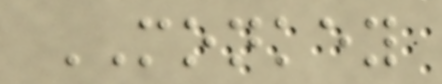MONKEY
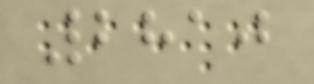2810
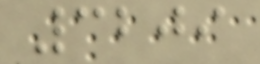3209
